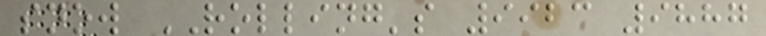snow ROLLING's 9923 9887
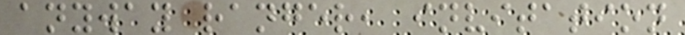anyway ranger, invitation
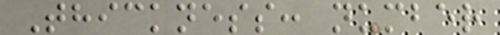Thickness: number
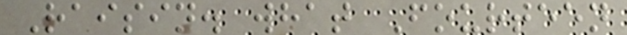Raisin. what Fourteen
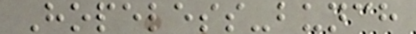Hopeless-bunch
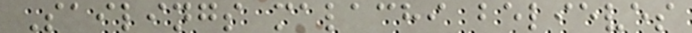Sailings malachi believes
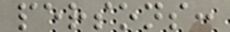persons:
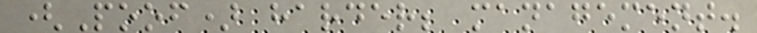(Poof) harder; management.
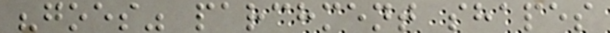"goes" parchment shapes
